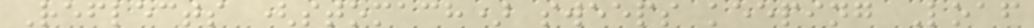Reflects (stomach) sweeps keeping Loaf
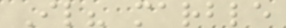Il? marble
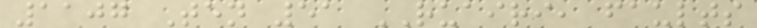1107 Ten 51 RUAIRI, faults
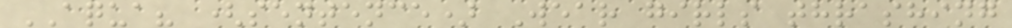AQUA? (sentence) Wear girls thrashing
